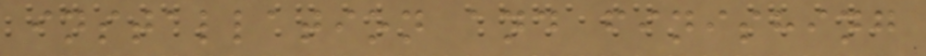installation and finishing
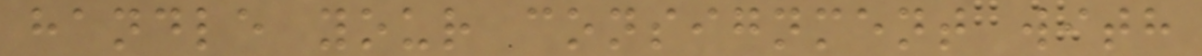handle your consignment with
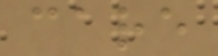care
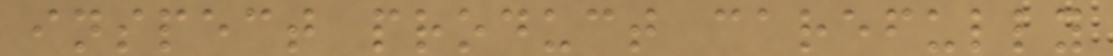inspect product carefully
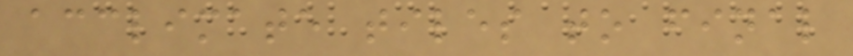acclimate tiles to final
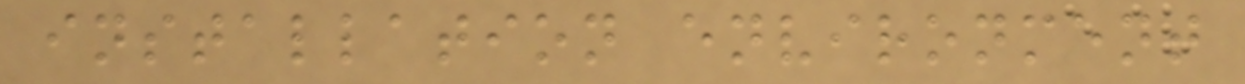installation environment
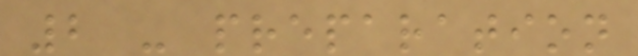2 - preparation
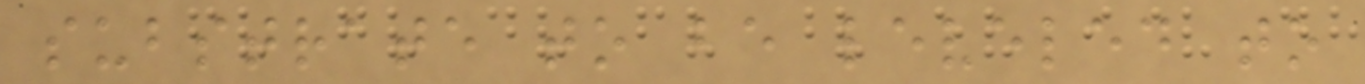substrate to be leveled to
